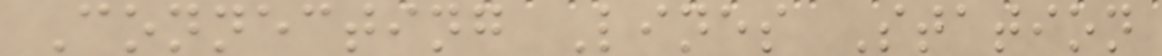Connecting Lines Station
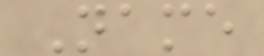Name
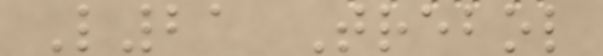L21 Trebol
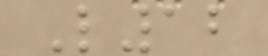L12
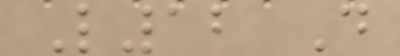L12 D
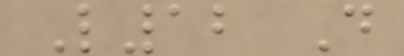L12 D
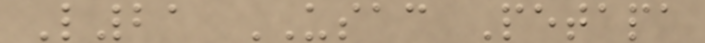L21 USAC Petapa
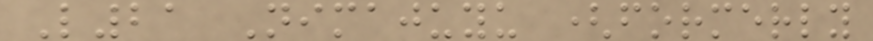L21 Nimajuyu (formerly
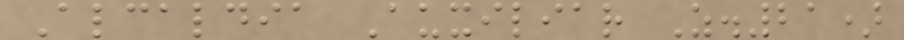Alcaldia Auxiliar Z.21)
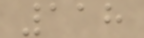118
